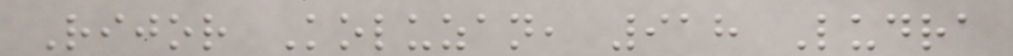Rijor Koluzan, 918 Ludra
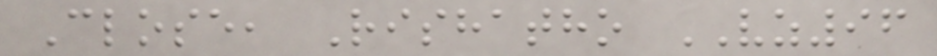Close, Rishatho VZ96
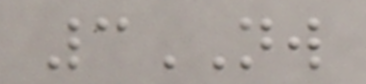3NW
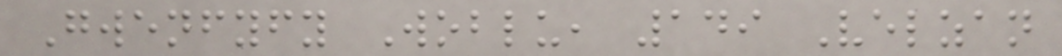Gwenfyfy Woblu, 149 Velzan
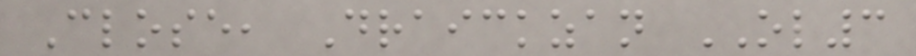Close, Draickzan OL3
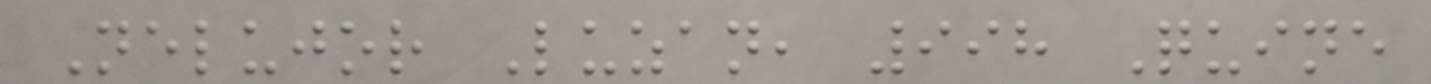Nelujor Luzan, 998 Quine
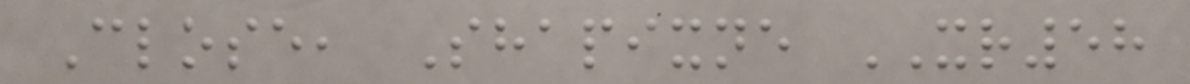Close, Shapixne XR58
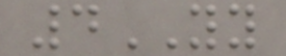4YY
